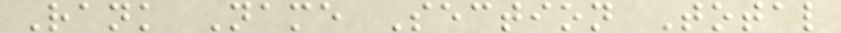Rank Name Section Total
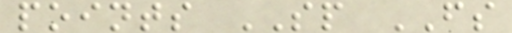points SP FS
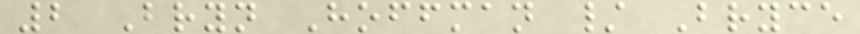2 Bryn Hoffman / Bryce
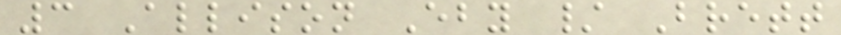3 Allison Eby / Brett
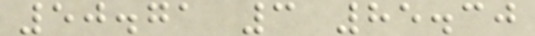50.71 3 85.30
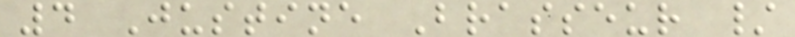4 Justine Brasseur /
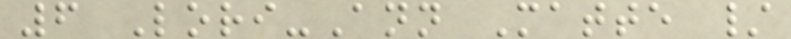6 Lori-Ann Matte /
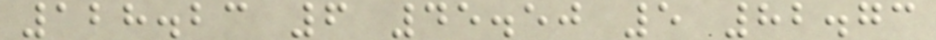128.23 6 45.50 5 82.73
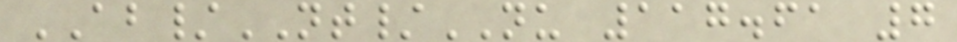AB/NT/NU 117.61 7
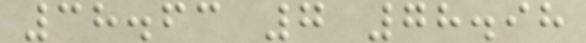38.63 7 78.98
